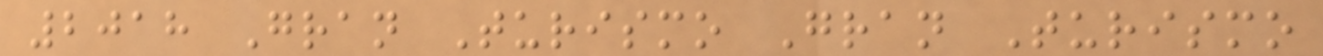2018 Gran Turismo Gran Turismo
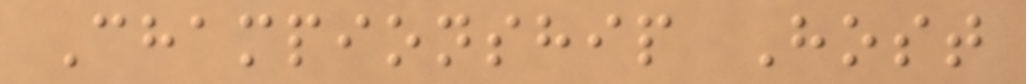Championship Host
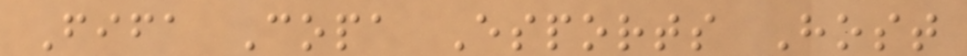Fifa Copa Esports Host
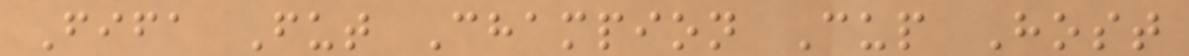Fifa Fut Champion Cup Host
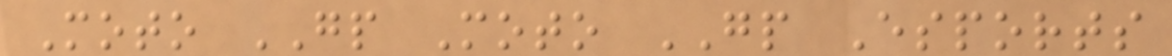Moto GP Moto GP Esports
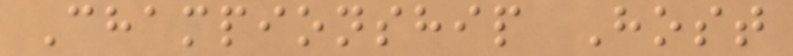Championship Host
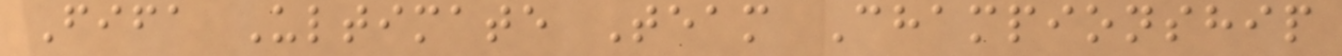Fifa Ultimate Team Championship
